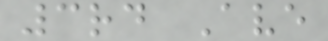3rd Ave
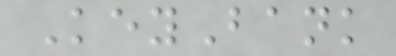KeyBank
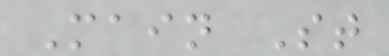Main St
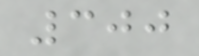300
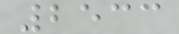2533
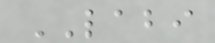LABI
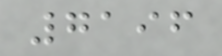7196
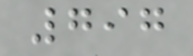797
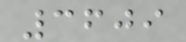3609
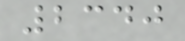2340
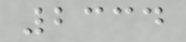2334
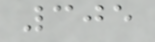305
